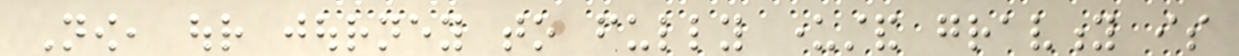Now, our journey to fully understand gravity is
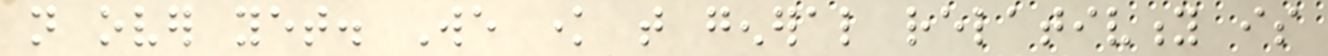not over yet. We know that general relativity is
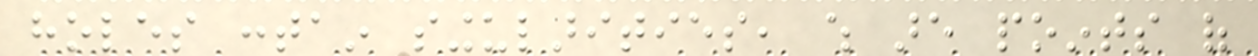holes contain singularities, which are points of
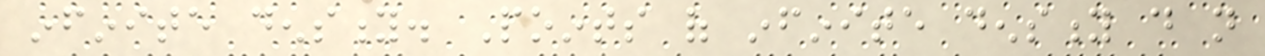infinite density. Points of infinite density do not
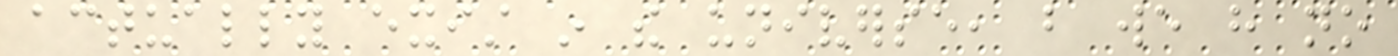actually exist in the universe, but we have no
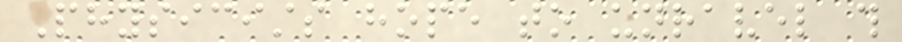Physicists hope to unravel this
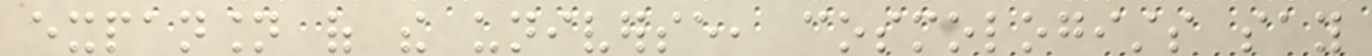expansion of the universe, cosmologists say
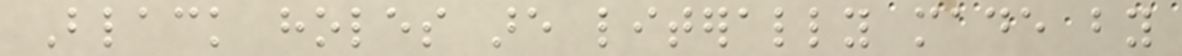Black holes are literally made by
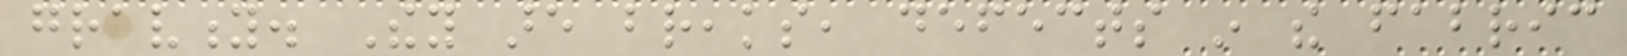gravity. They are breaks, defects in the fabric
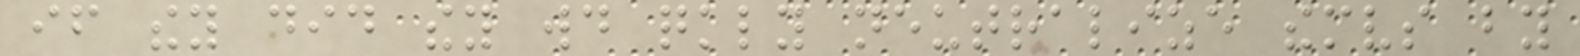if they did they would quickly neutralize themselves by
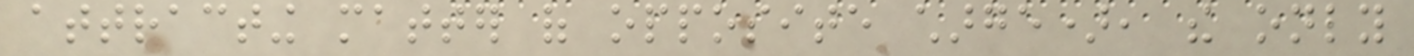attracting matter of opposite charge), the only
